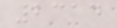2314
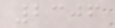2306
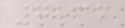7533
